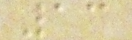13
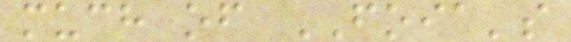much of FOIA's
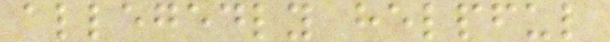allegedly helpful
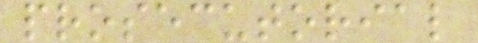prosecutorial
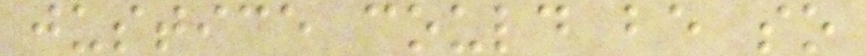justice could be so
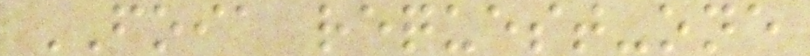FOIA request-one
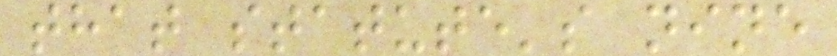that statute's nine
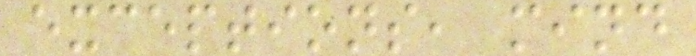exceptions, mind
